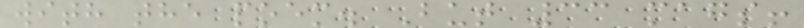with the poem. But 33 mags!
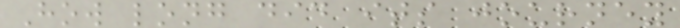How long did its journey
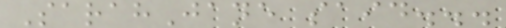SarahJane said...
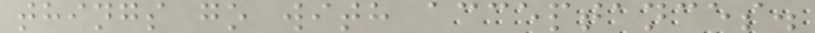things go with acceptances.
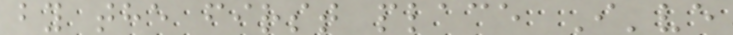by the first place I've
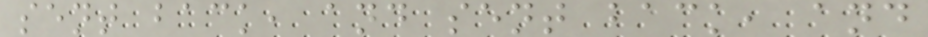sent back, and sent back, and
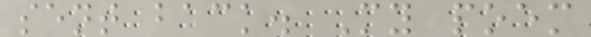sent back. My poem
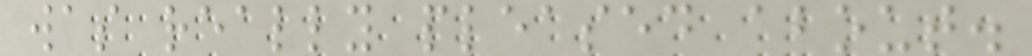was really pleased about.
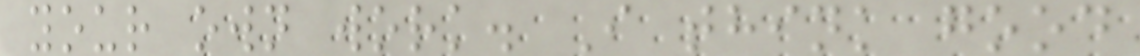your own work. I think good
